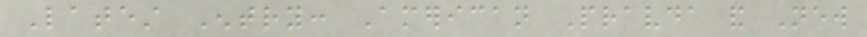Latest Entry: American Pravda and New
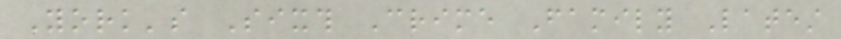York's Sixth Crime Family Latest
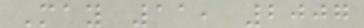May 11, 2007
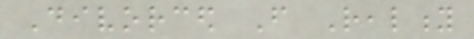Divorced From Reality
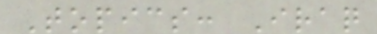Topics: Iraq
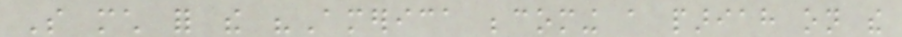So much for the "America becoming a pariah on the
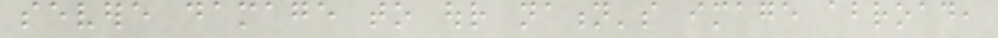severe damage to our nation's image abroad,
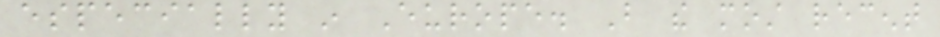especially in Europe. But the most recent
